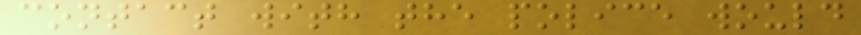contact with the police would
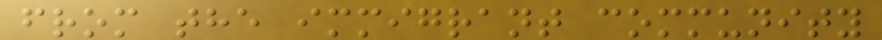from the immigrant community
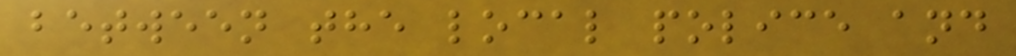between the local police and
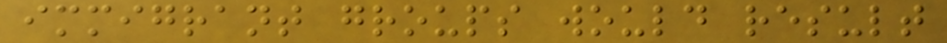immigrant groups would result
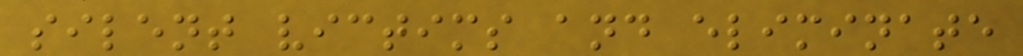silent victims and eliminate
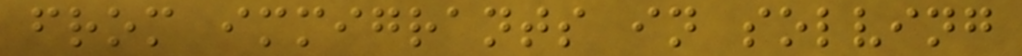from immigrants in solving
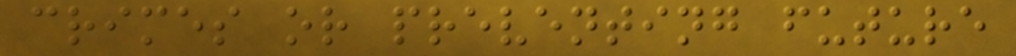crimes or preventing future
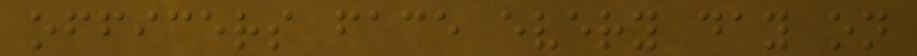officers face every day on
